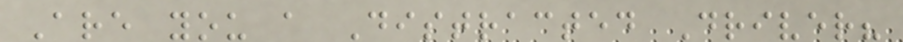Are you a Distracted Driver?
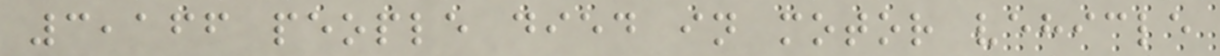3,166 people died in motor vehicle
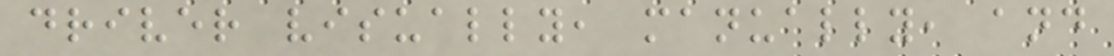driver visually, manually, and
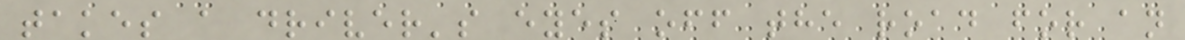takes a driver's eyes off the road for an
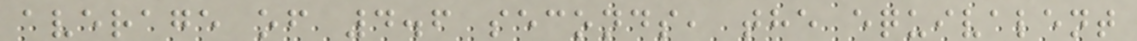average of 4.6 seconds, the equivalent
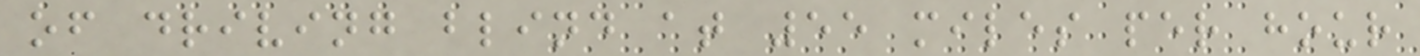of driving blind at 55 miles per hour
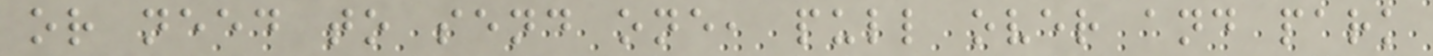or need to send one, pull over and park
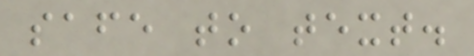safe to text.
